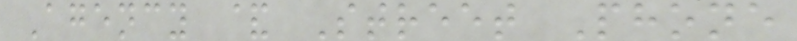Agency & Street Phone
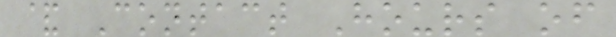& Contact Hours of
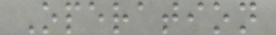Operation
